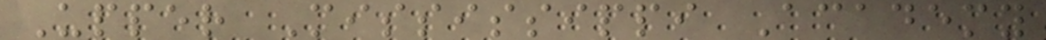Upper Mississippi Academy
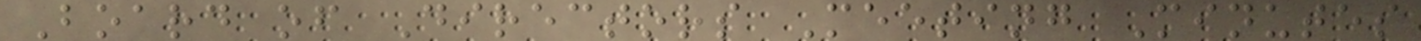Board of Directors Meeting Minutes
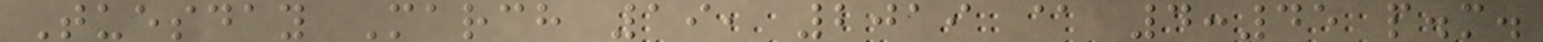Tuesday March 19, 2019 @ 4:45 p.m.
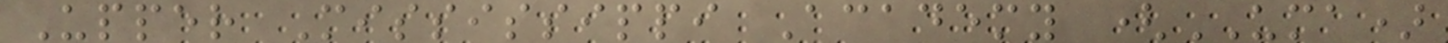Upper Mississippi Academy (UMA)
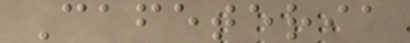Cafeteria
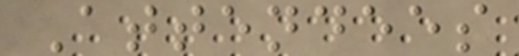Attendees
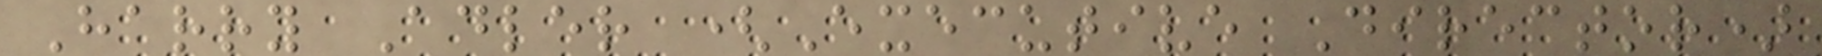Harry Adler (Executive Director)
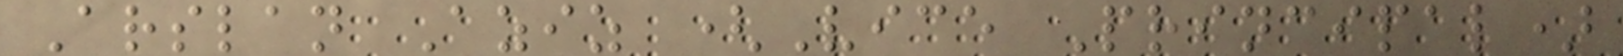Arslan Aziz (Vice Principal)
